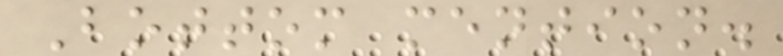Bottom mention.
